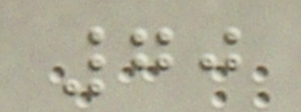70
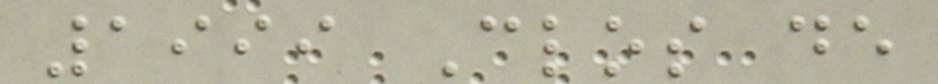1999 Clos de
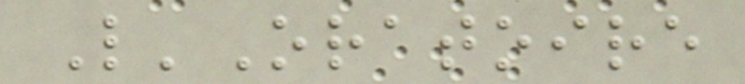L'Oratoire
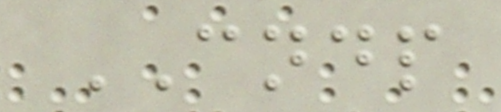CNDP
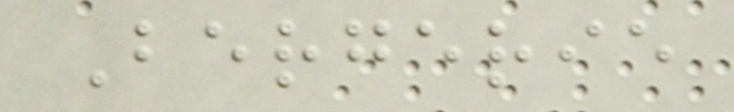Bergerie
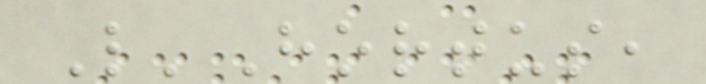L'Hortus,
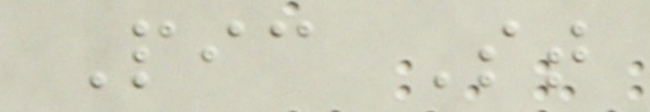Pic St
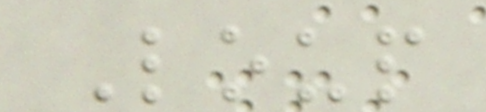Loup
